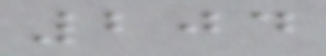204
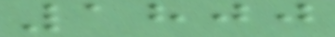1800
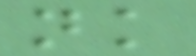nk
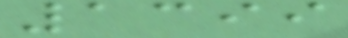1399
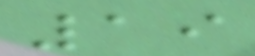19
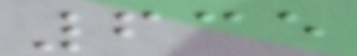635
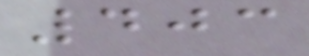403
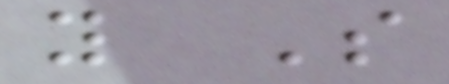y S
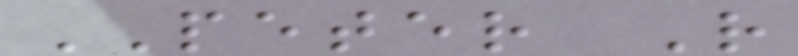PETER R
